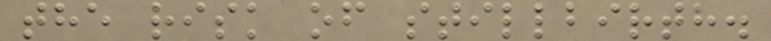the risk of stillbirth.
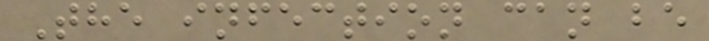The infection can be
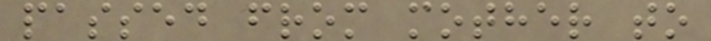passed from mother to
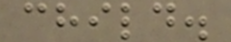child.
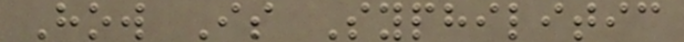How Is Syphilitic
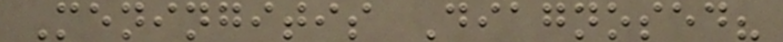Meningitis Diagnosed?
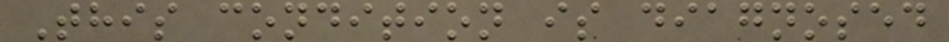This condition is diagnosed
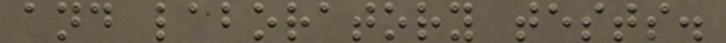and laboratory tests.
